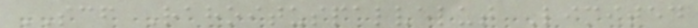SCF Rahoituspalvelut Limited
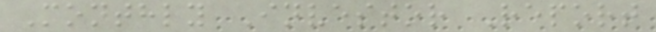Monthly Investor Report
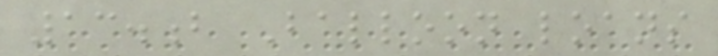13.b Balloon loans
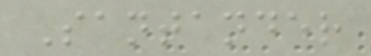Santander
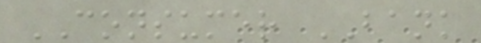CONSUMER BANK
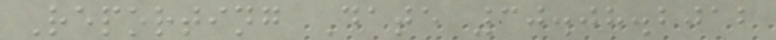Reporting Date 30.08.2012
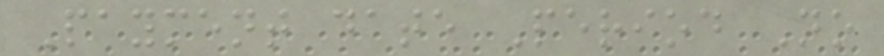Payment date Period No
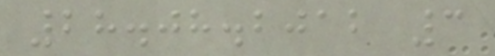28.08.2012 3
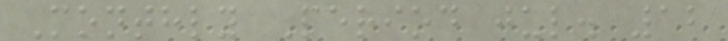Monthly Period jul. 12
